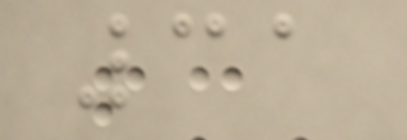31
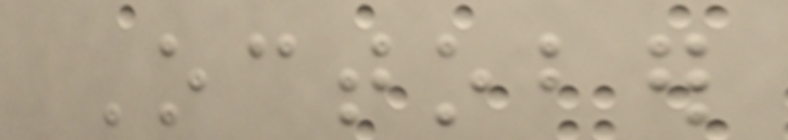October
